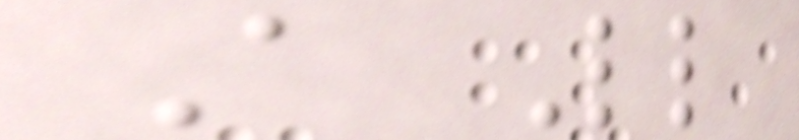A Little
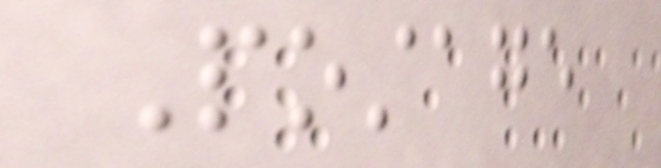Postage
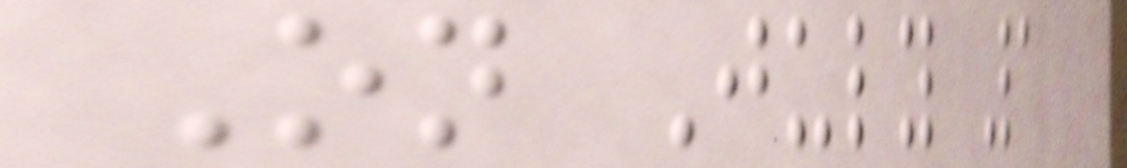On July 1
